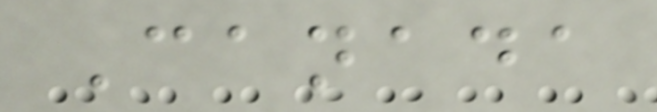Canada
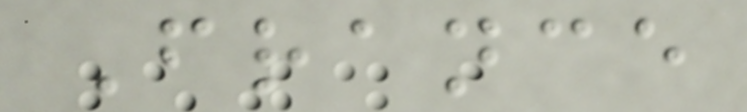France
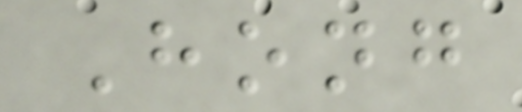Hong
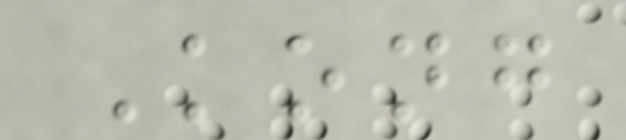Kong
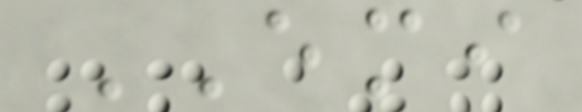EMI
